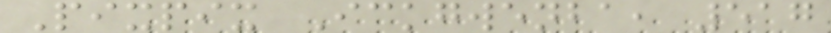Pixpix Ickgwenba, 517
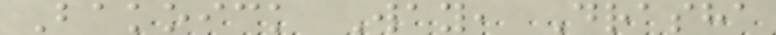Bakoick Way, Drasha
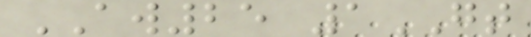AW25 1GT
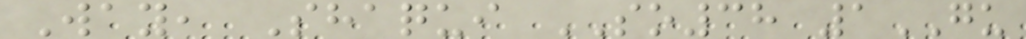Way, Shaqui SO38 1GU
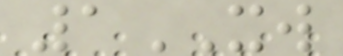1XW
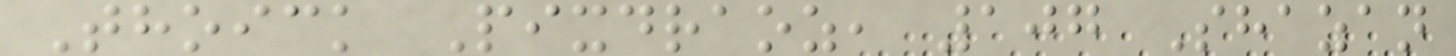Thoick Pixdraoz, 107 Shazan
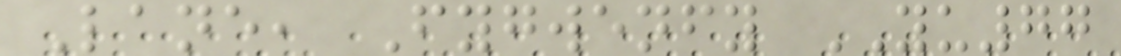Lane, Fygwenfy YU77
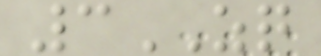3ZQ
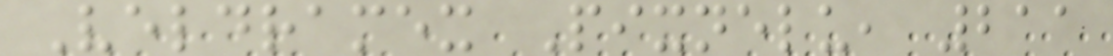Veldramex Pixnelu, 211
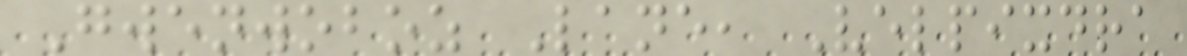Gwenwoboz Lane, Velpixdra
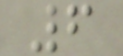6
